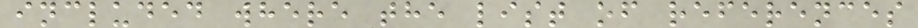included where the list of references
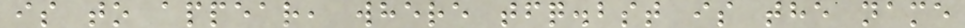is to appear, where tfq.bst is the name
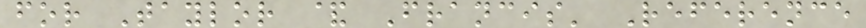for Taylor & Francis' Reference
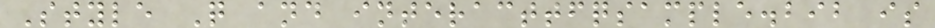Style Q and interacttfqsample.bib is
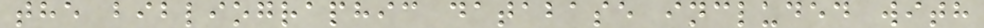the bibliographic database included with
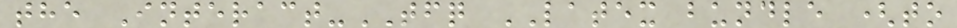the Interact-TFQ LATEX bundle (to
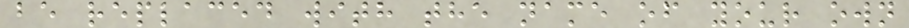be replaced with the name of your own
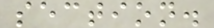section.
